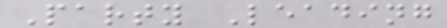Party Leading
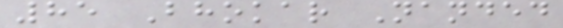85 Bhokar Nanded
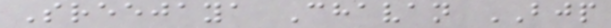Sreejaya Chavan BJP
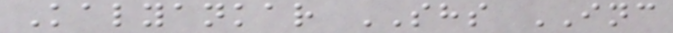Kalyankar SHS INC
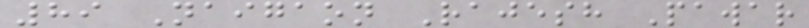89 Naigaon Rajesh Pawar
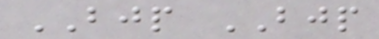BJP BJP
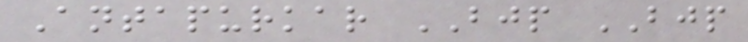Antapurkar BJP BJP
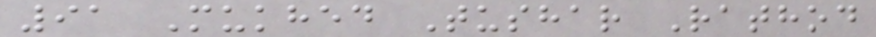91 Mukhed Tushar Rathod
